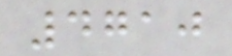4710
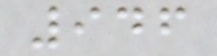946
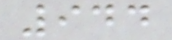944
